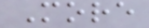More
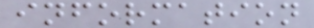information
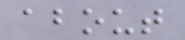about
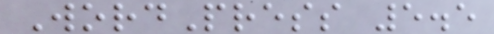WordPress 5.5
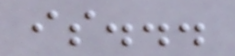is...
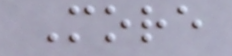More
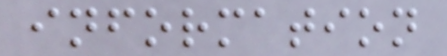information
